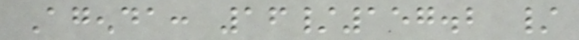Agenda: 16/157.2 /
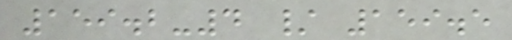159.2-4 / 159.5
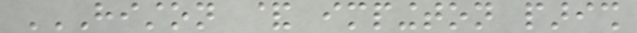HISTON & IMPINGTON PARISH
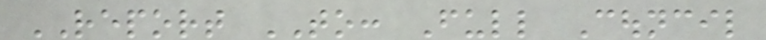REPORT TO: Full Council
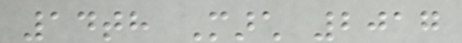14th March 2017
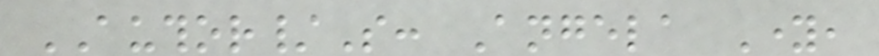AUTHOR/S: Angela Young,
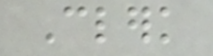Clerk
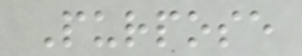Purpose
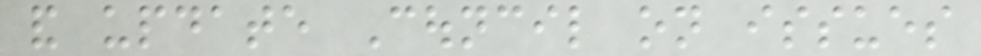and update Council on issues
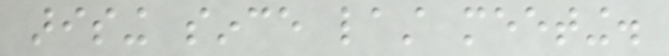arising since last meeting.
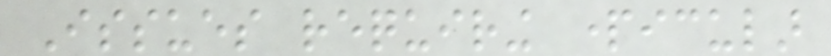Issues requiring particular
